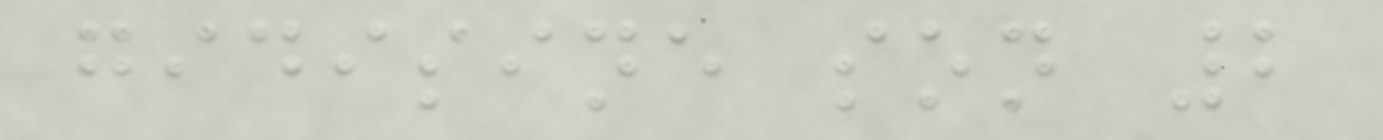gidisine son 2
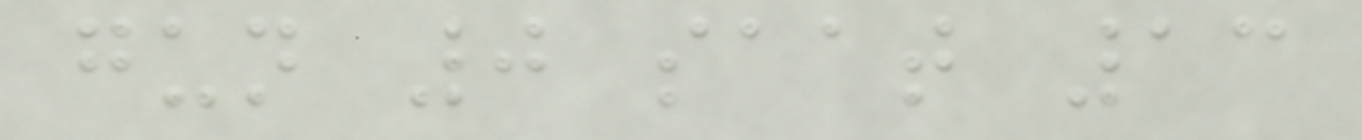gun 0 saat 13
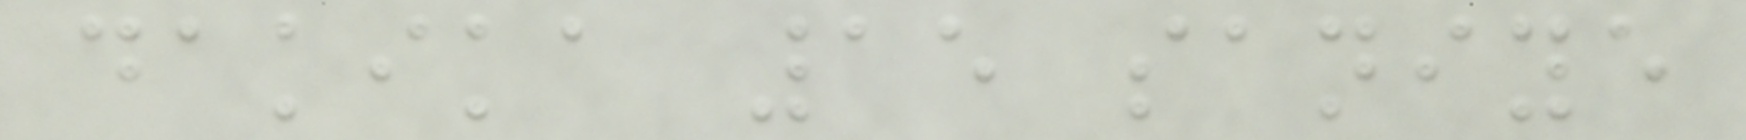dakika 15 saniye
